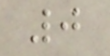0
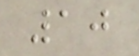10
